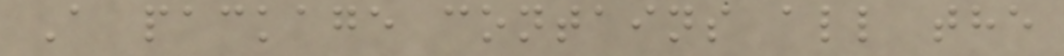A package contains all the
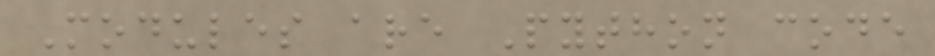Modules are Python code
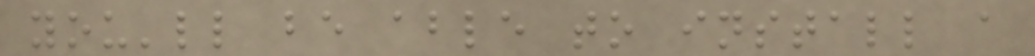you'll be able to install a
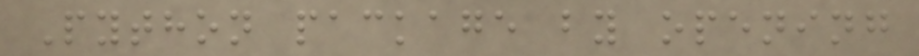Python package by opening
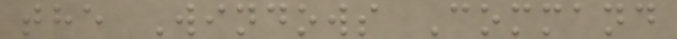the Windows Command
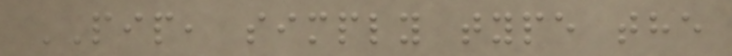PIP, simply type the
